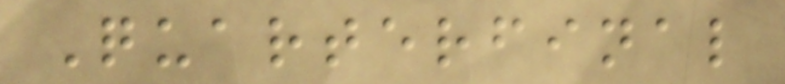Quarterfinal
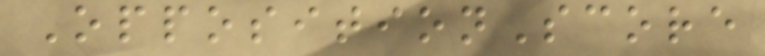OppositionScore
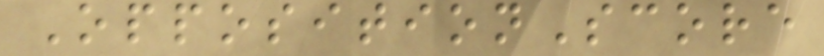OppositionScore
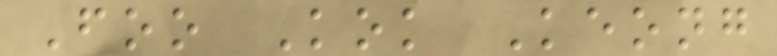Foo Kok Keong
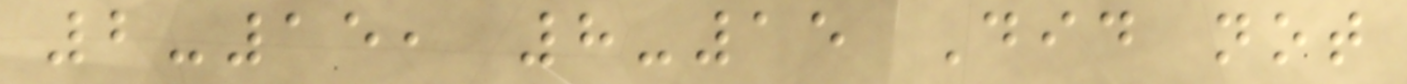2-15, 8-15 Did not
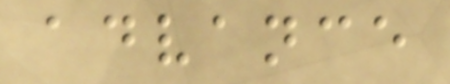advance
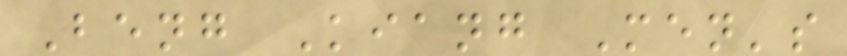Beng Kiang Men's
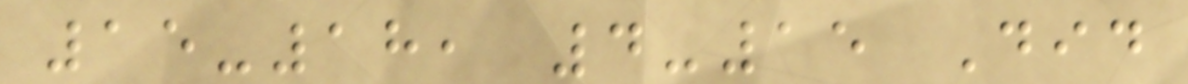15-18, 4-15 Did
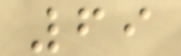69
